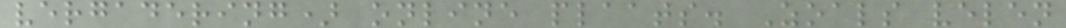vergadering) online plaats. Zoals velen
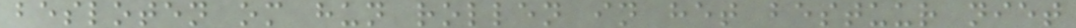besloten om hun rollen in het bestuur niet
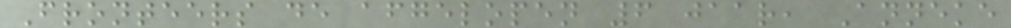Fronteers de afgelopen 6 jaar, Anneke
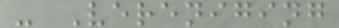- Vereniging
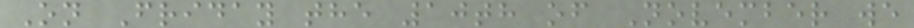On Friday the 10th of November we
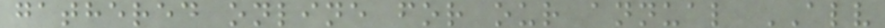gathered online for our annual ALV
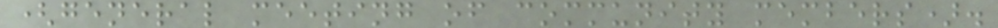(general meeting of community members).
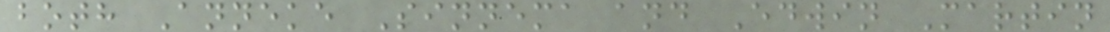both Anneke Sinnema and Edwin Martin
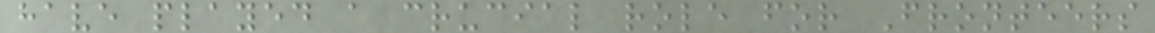have played a crucial role for Fronteers
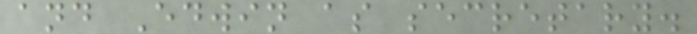and Edwin as secretary.
